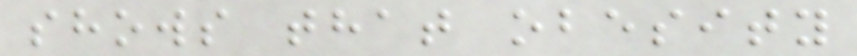shows that obesity
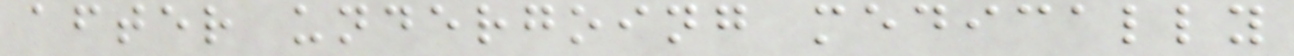after undergoing medically
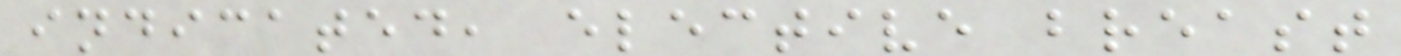indicated, elective breast
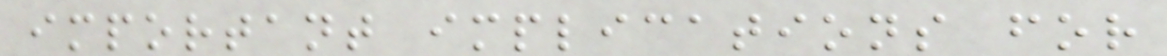important implications for
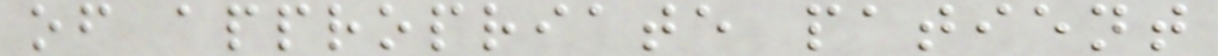of appropriate patient
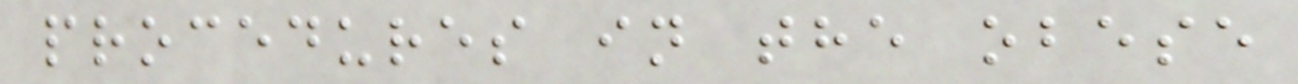procedures in the obese
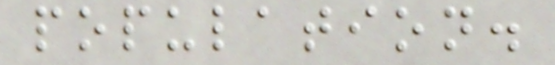population.
